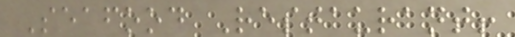Seafood Restaurant!
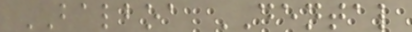BALBOA DENTAL
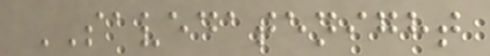SAVEDATENIGHT
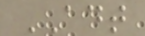ADT
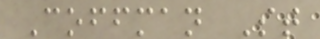Coffman St
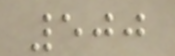500
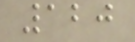120
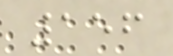156
